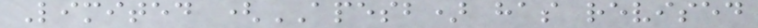Limited (APESB) has revised
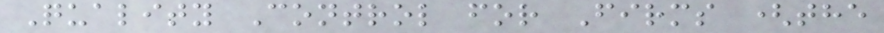Quality Control for Firms (the
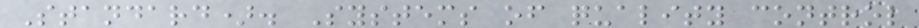Standard). Systems of quality control
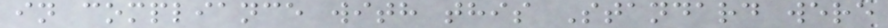in compliance with this Standard were
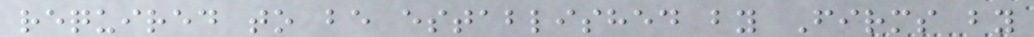required to be established by Firms by
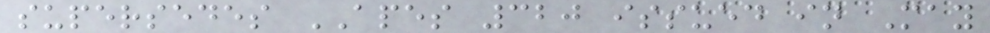supersedes APES 320 issued in May
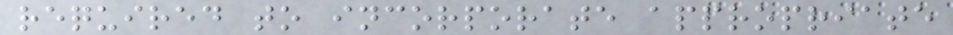required to incorporate appropriate
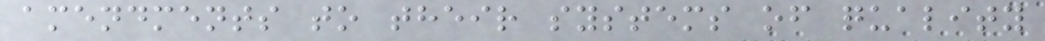amendments to their systems of quality
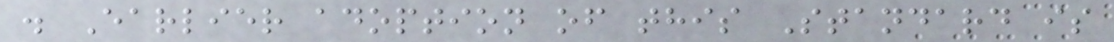. Earlier adoption of this Standard is
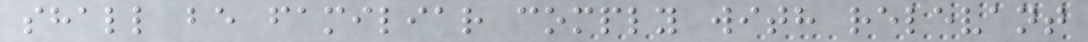shall be familiar comply with relevant
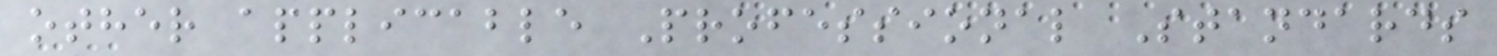other applicable Professional Standards
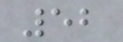52
